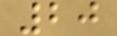20
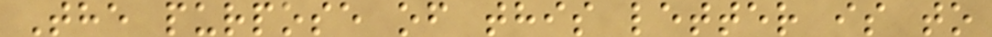The purpose of this letter is to
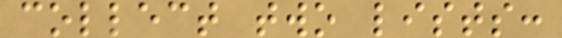collect two lists:
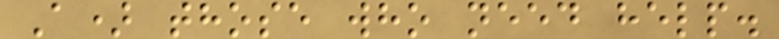A) those who need help.
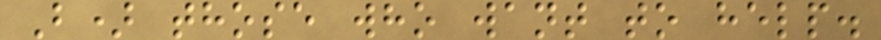B) those who want to help.
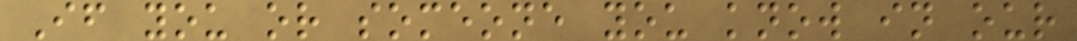If you or someone you know in our
